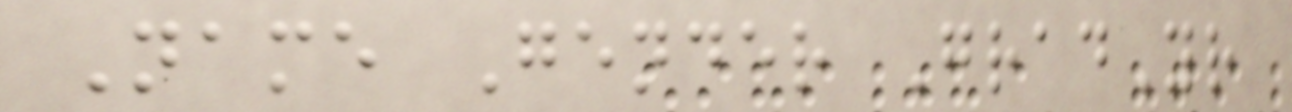Name Gender GradYr
